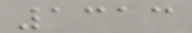1313
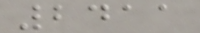2411
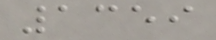1359
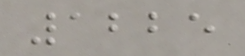1225
